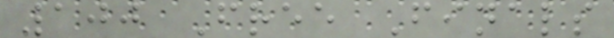100 Free Finals
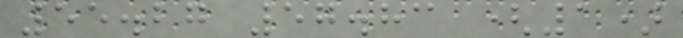55.27 57.83 (1)
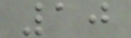10
